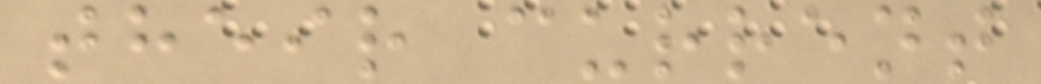their current
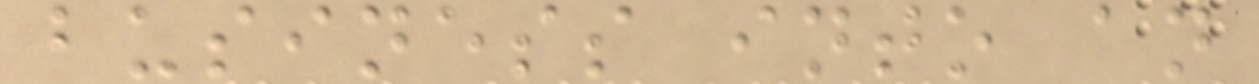business into an
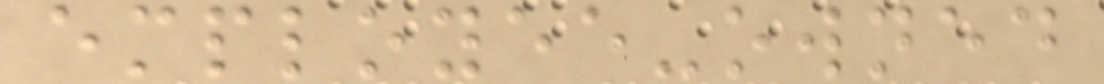employee-owned
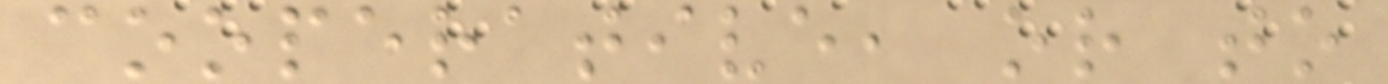cooperative, or to
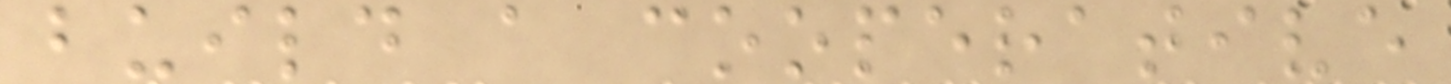build a cooperative
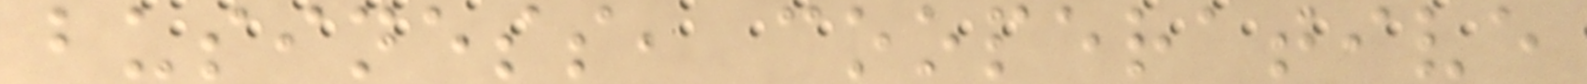business, cooperative
